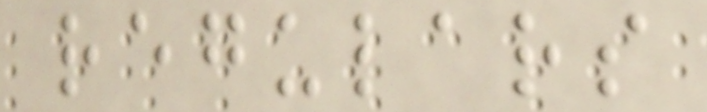regulars
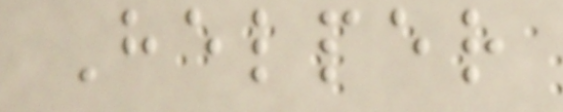Helper
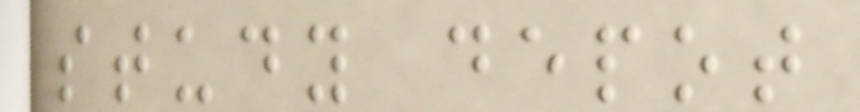study depot
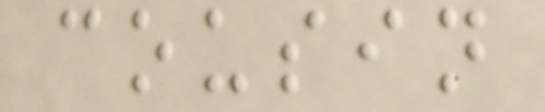cousin
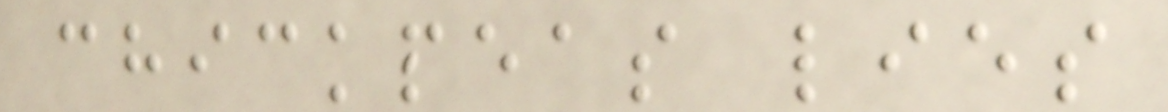chickpeas lies
